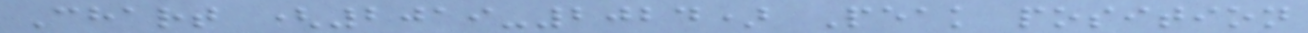Chart (2019-2024) Peak position
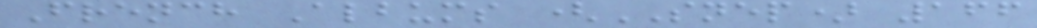French Albums (SNEP) 166
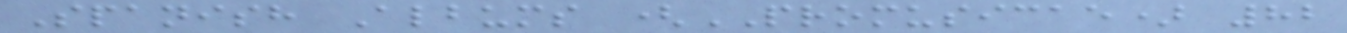Spanish Albums (PROMUSICAE) 82
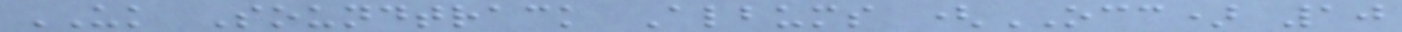UK Soundtrack Albums (OCC) 10
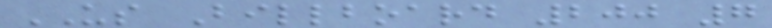US Billboard 200 7
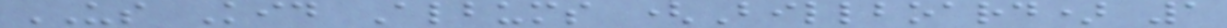US Kid Albums (Billboard) 1
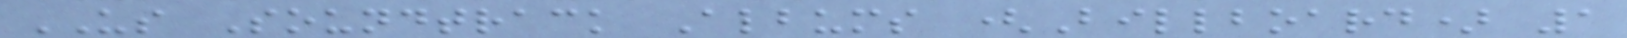US Soundtrack Albums (Billboard) 1
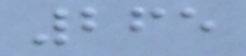265
